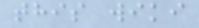this wiki
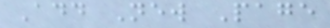Add New Page
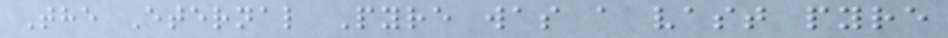The Eternal Pyre was a vast pyre
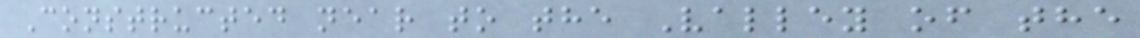Constructed near to the Valley of the
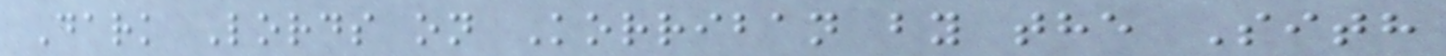Dark Lords on Korriban by the Sith
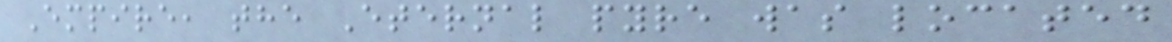Empire, the Eternal pyre was located
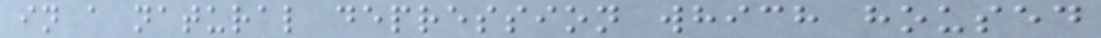in a natural depression which housed
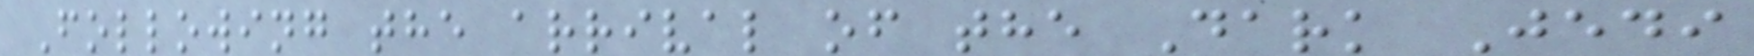Following the arrival of the Dark Jedi
